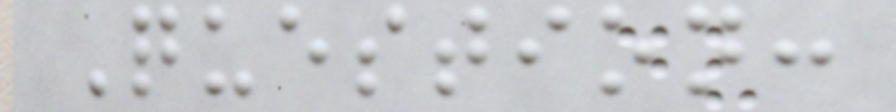Question:
